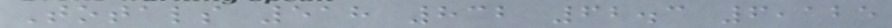Totals 518 832 62.3 6,125
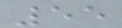55
